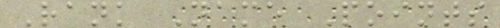Rank Name Points
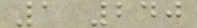1 240
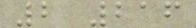2 216
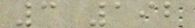3 192
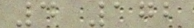4 172
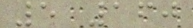5 160
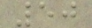50
